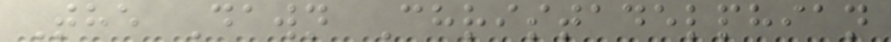The Dawn Christadelphian
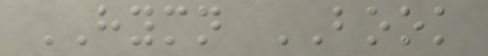HYMN BOOK
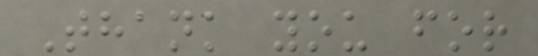Thank you for
